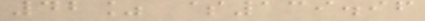42% $139.96
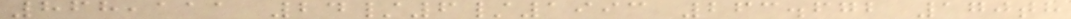868,111 24/6/1993 263.672 170th
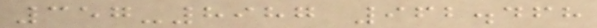357-8987 962.468
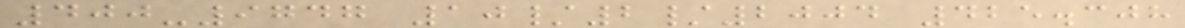400-9747 10/2/2004 425.308
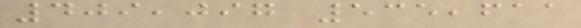409,097 535,611
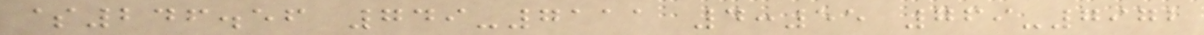$246.56 749-7111 4:55 769-7972
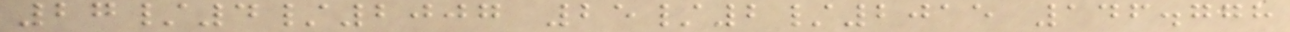27/4/2007 25/2/2015 146.778
